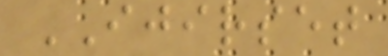IJIRSET
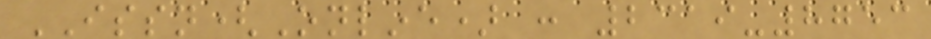ISSN(Online) : 2319-8753
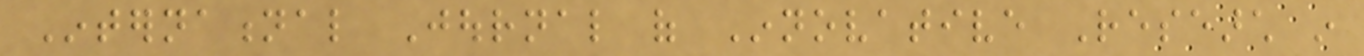International Journal of Innovative Research in
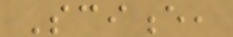Science,
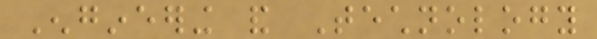Engineering and Technology
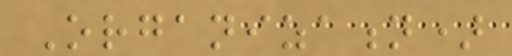Organization)
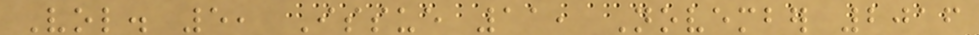Vol. 5, Issue 11, November 2016
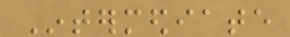Intermediate
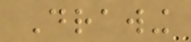Drawing
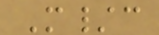M/c
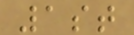1st
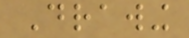Drawing
